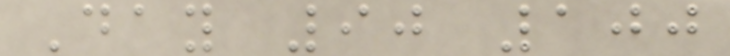Day 90 100
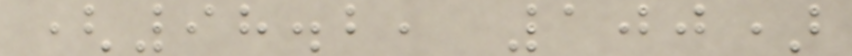(98.2, 100)
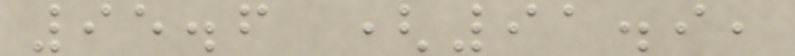95.6 (91.9,
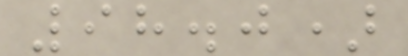98.0)
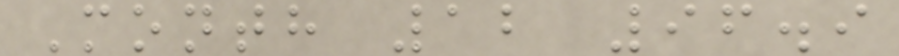Month 12 96.9
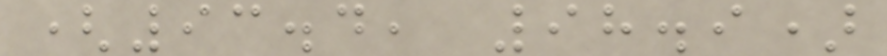(93.4, 98.9)
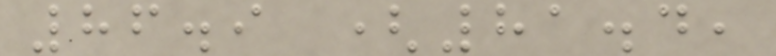86.9 (81.4,
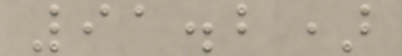91.2)
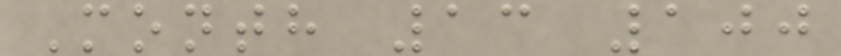Month 13 100
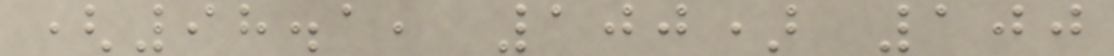(98.1, 100) 100
